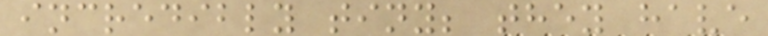incredibly tiny; they have
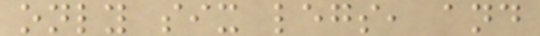only six legs, and
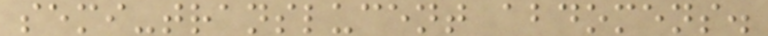semi-translucent abdomens.
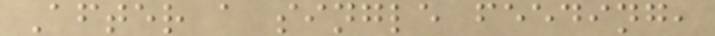After a single feeding,
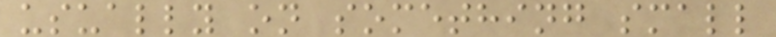usually on something small
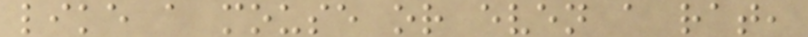like a mouse or even a rat,
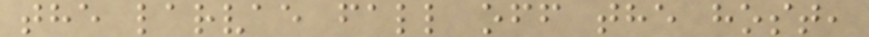the larvae fall off the host,
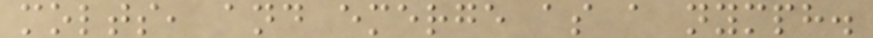molts, and emerge as a nymph.
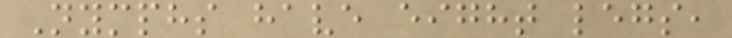Nymphs have eight legs,
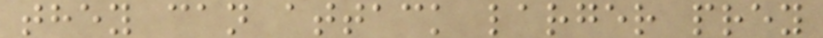they can attack larger prey
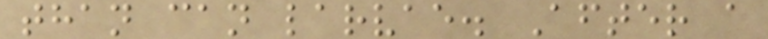than can larvae. After a
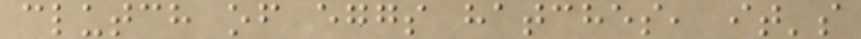clutch of eggs hatches, it's
